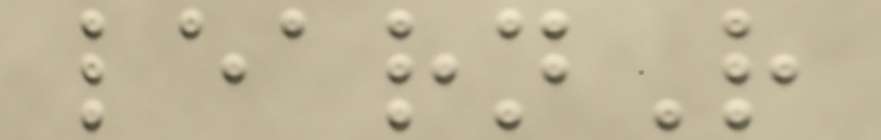learnR
